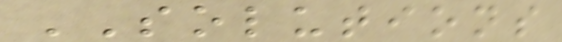SOLUTIONS
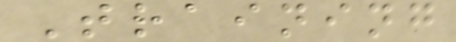Training
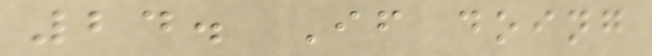24. If doing
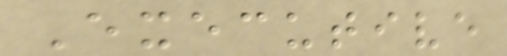Executive
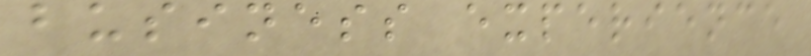business experience
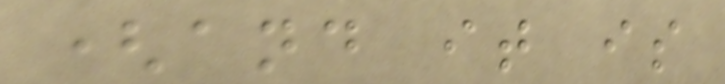(and it is
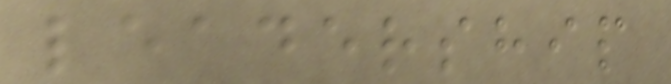leadership
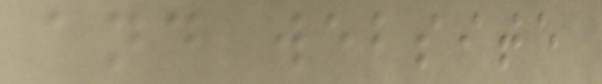and website
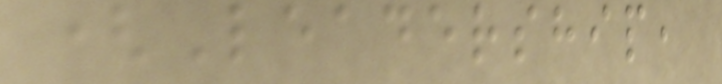(Leadership,
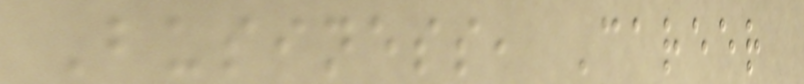Business, Career
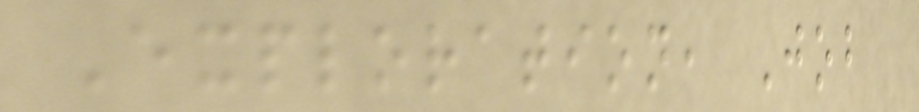Exploration, Job
